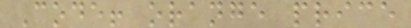Code! orange price
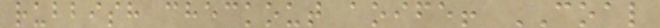rubbish checkout aoife! COAL
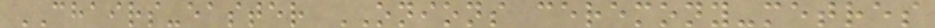CHAIRS-easter ONIONS ceremony-metres
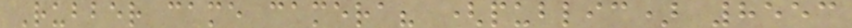Rubber came camera? (public) 8553
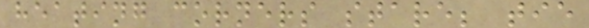heating corners stare; tie
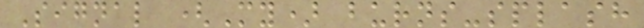Signal (My) burns-splash
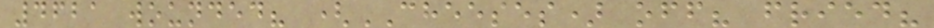4621 wounded? (CHEESES) off? fried?
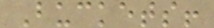Buckets!
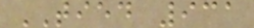TIED 931
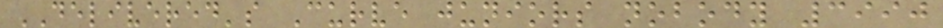DELIVERED's Curve juniors nobody 3990
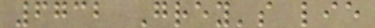6732 Grey's lie
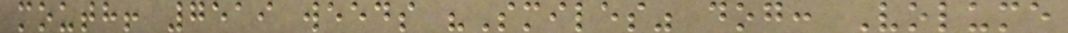mouth! 7519 weeds "Smiles" dog: Volume
